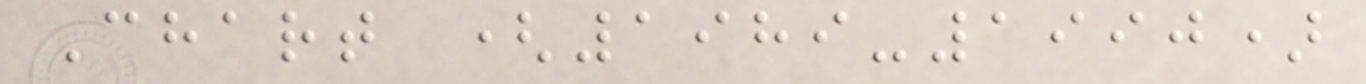Chart (1989-1990)
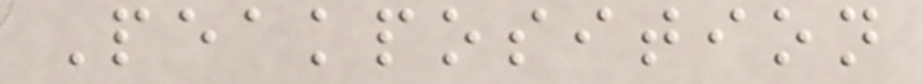Peakposition
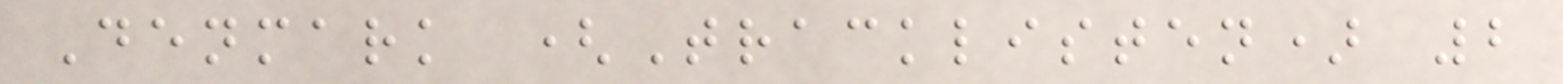Denmark (Tracklisten) 2
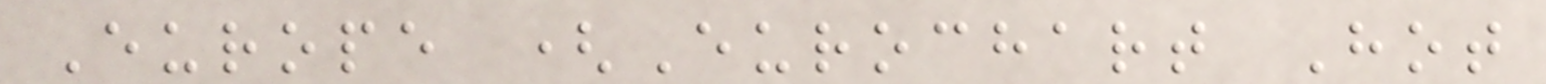Europe (Eurochart Hot
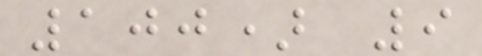100) 9
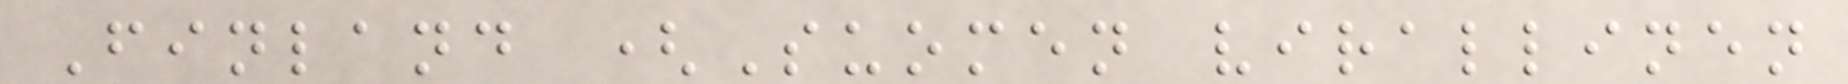Finland (Suomen virallinen
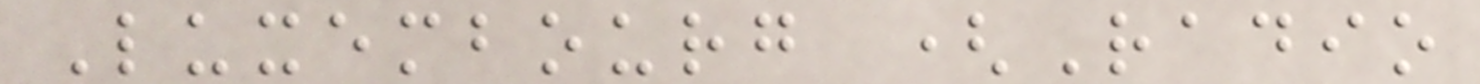Luxembourg (Radio
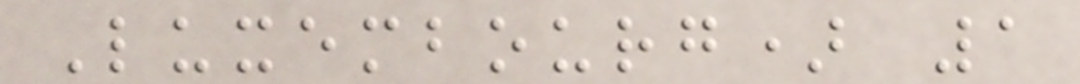Luxembourg) 1
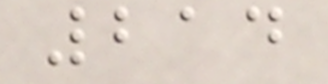214
